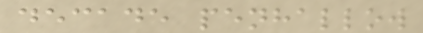decade penhallow
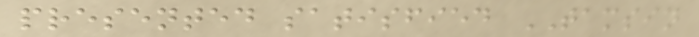presented satisfied TAMSIN
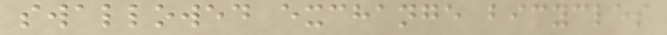swallowed exchange bicycles
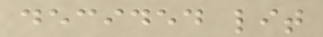decided lit
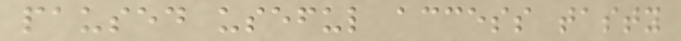paused useful access tasty
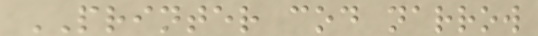PRINTER cod narrow
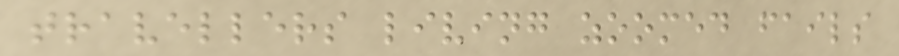travellers living zoomed fails
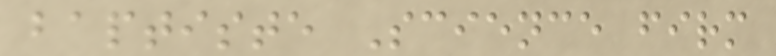baptiste Science firm
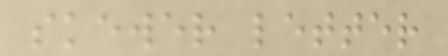skewer letter
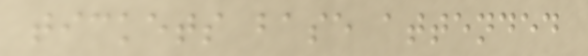tickets base attended
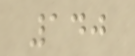140
